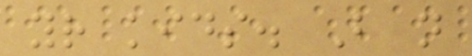your kids. But not
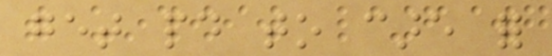get paid to care for
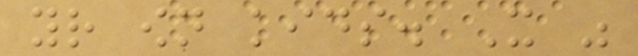your own kids. It was
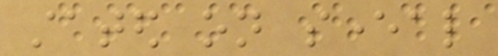stated on several
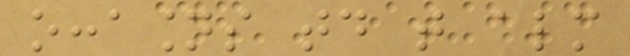occasions today that almost
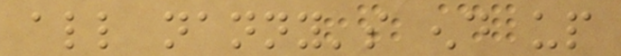all nanny's end up
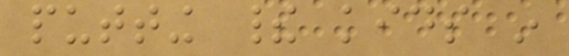putting their kids in
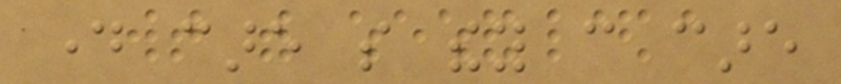day care so they can care
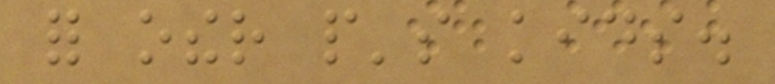for other people's kids.
